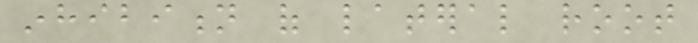inhibition of lateral root
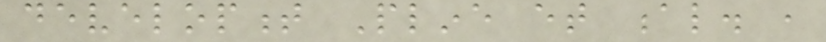development Pline et al. ,
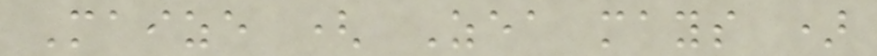Maize ( Zea mays )
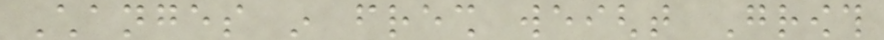Changes in fresh weight Growth
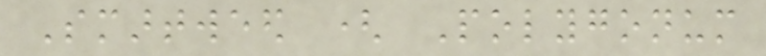Smartweed ( Polygonum
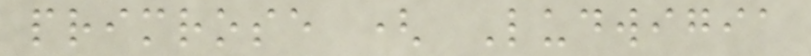primrose ( Ludwigia
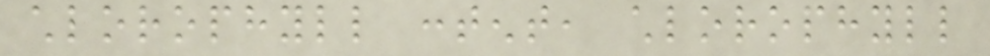chlorophyll content, chlorophyll
